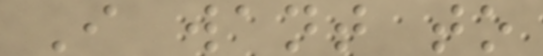I want to
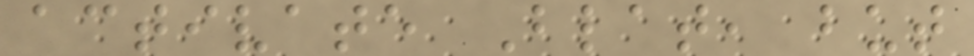activate Blat, but
